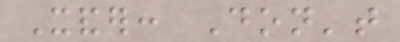Xander: Don't
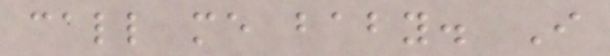call me baby. I
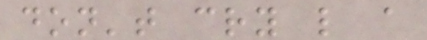don't cry like a
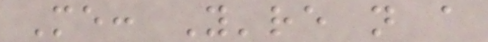Me: You're not a
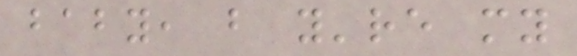baby, but you're my
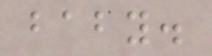baby.
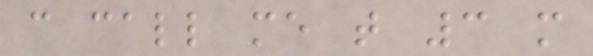can call me that 3 more
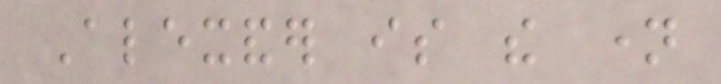Alexander is the name
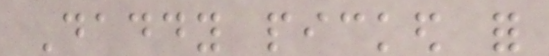Daddy picked for
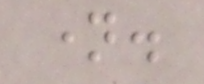name.
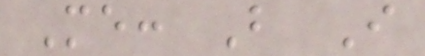Me: But I
